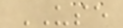USE
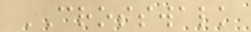CROSSWALK
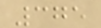375
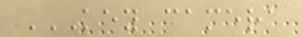KEY CAMERA
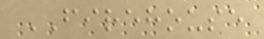FIREHOUSE
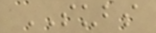SUBS
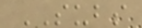SUBS
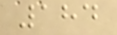184
